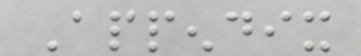Appendix
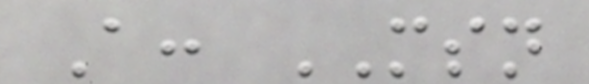A: MSN
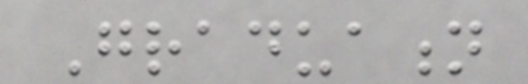Graduation
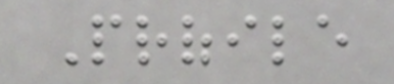Profile
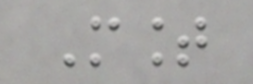Mount
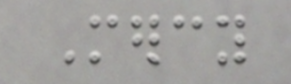Mercy
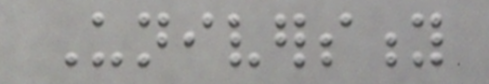University
